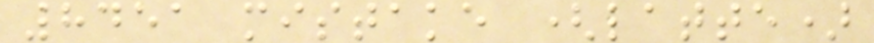8451 mistake (latte)
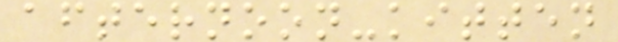afternoon-kitten
